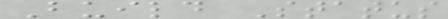Build Status
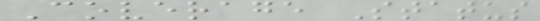Coverage Status
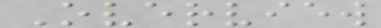Overview
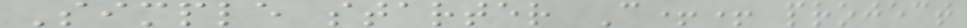Simple starter C++ project
